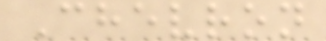Chevron
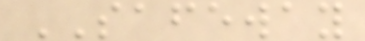SAFEWAY
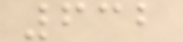632
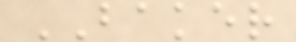BAKER
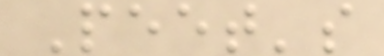Peet's
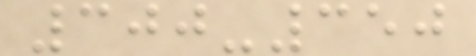300-350
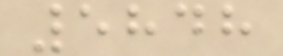5848
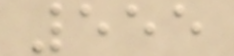555
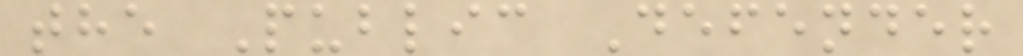the Public Defender
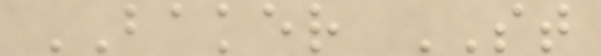BAKER ST
